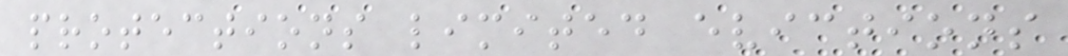protections limited evictions
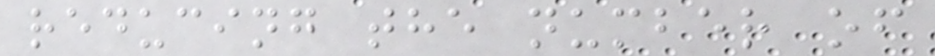reducing the number of
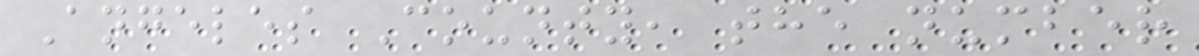Angeles County, the number
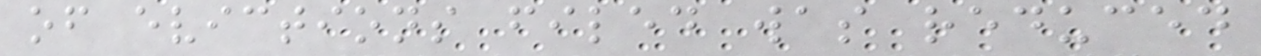of evictions filed was reduced
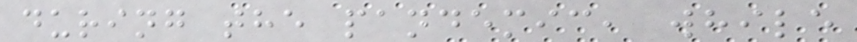during the pandemic, while
